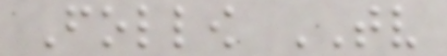Follow TV
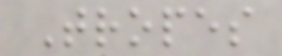Tropes
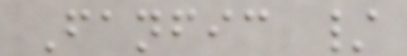Fanfic /
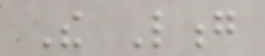The Long
